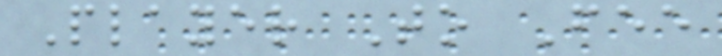Player To Fee
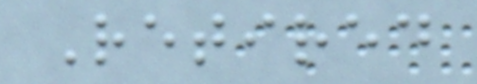Retired
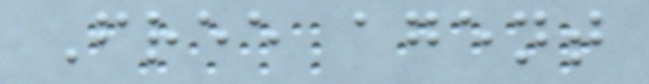Free agent
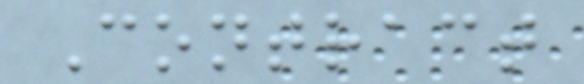Contract
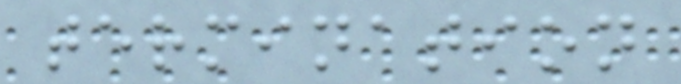termination
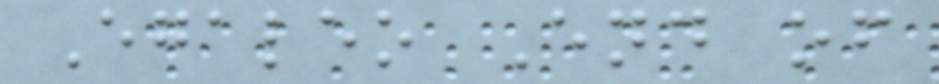Egaleo End of
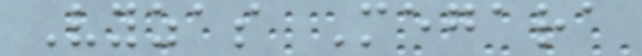Vyzas Megara
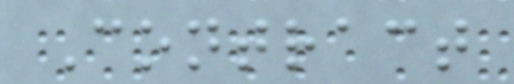Contract
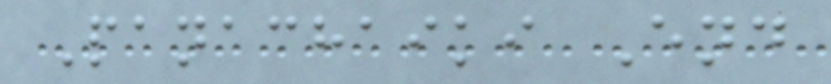Panachaiki End
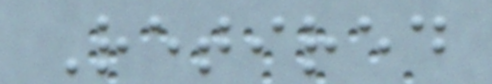Retired
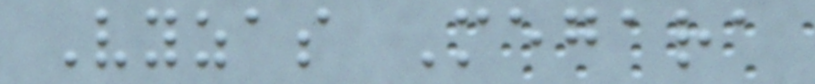Vyzas Megara
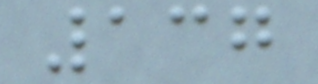137
